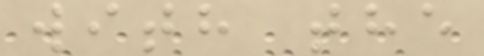with the
